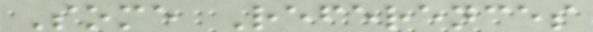Some References
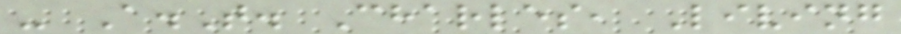- A.T. Charles, Living
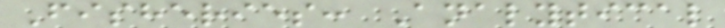Fisheries: Analytical
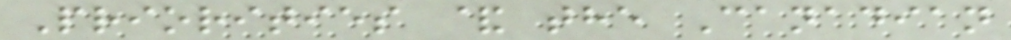Priorities & the Canadian
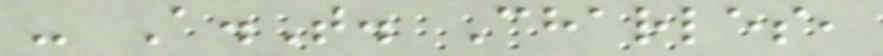- A.T. Charles,
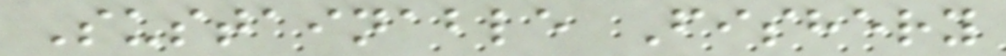Sustainable Fishery
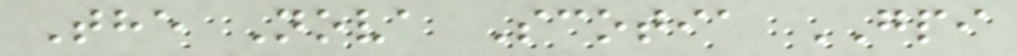The Nova Scotia GPI
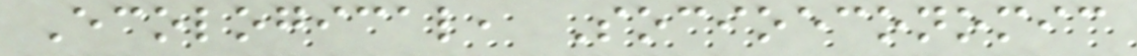Ecological, Socioeconomic
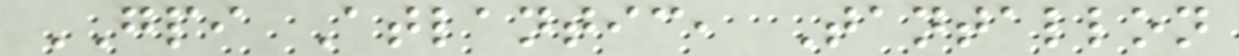GPI Atlantic, Tantallon
